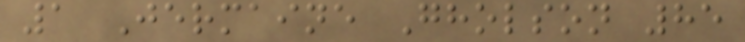1 Jermaine Gholson 85
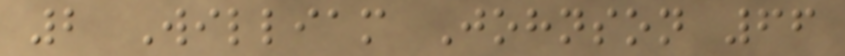2 William Johnson 66
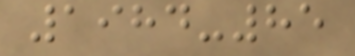1984-85
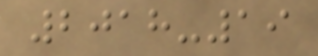2018-19
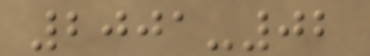2001-02
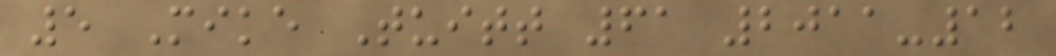5 Mike Tuitt 61 2011-12
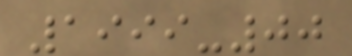1999-00
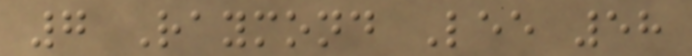7 Raymond Lee 58
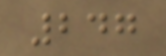247
